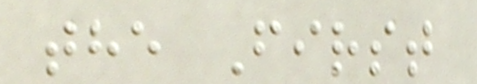the First
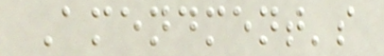Amendment's
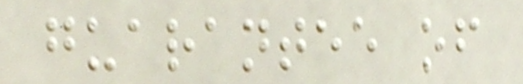guarantee of
